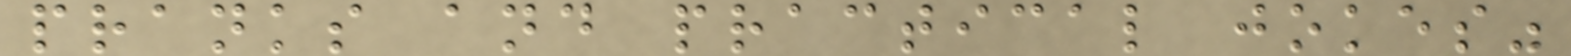pranks and practical jokes"
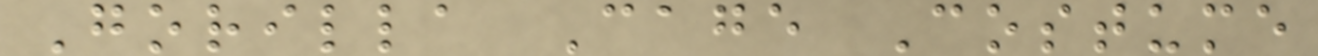Gorilla Cage Costume
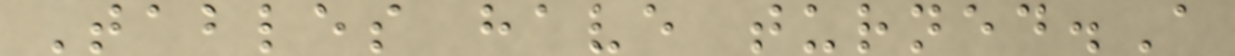Tables have turned.A
